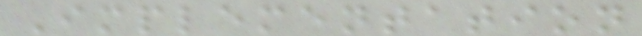Implementation
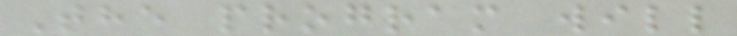The program will
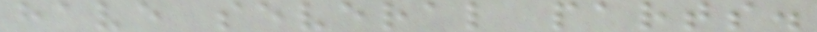have several parts.
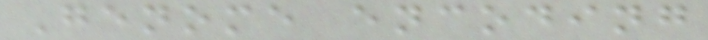Genome encoding
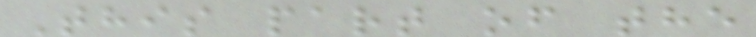This part of the
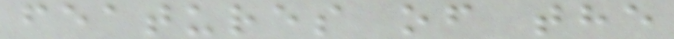features of the
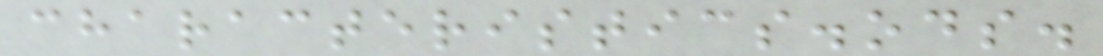characteristics.ods.
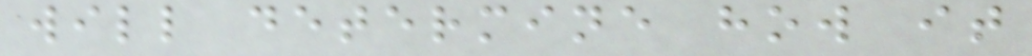will determine how it
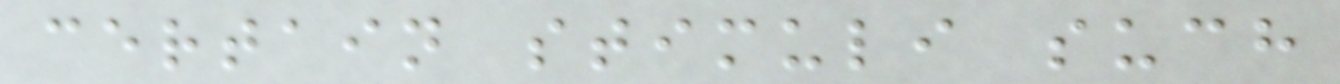certain stimuli such
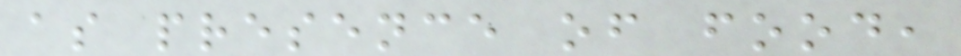as presence of food,
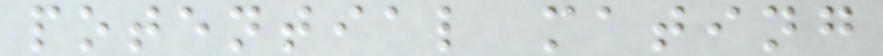potential mating
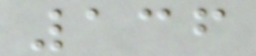136
